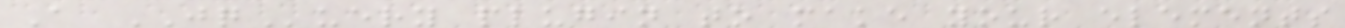A JQuery plugin to make your elements
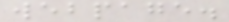webpage.
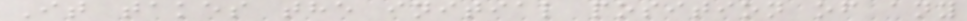It takes the initial position of any
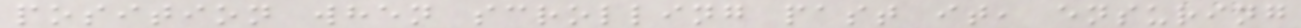position when scrolling past it, ensuring
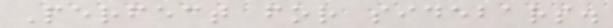Perfect for sidebars.
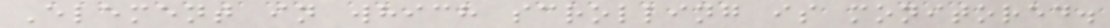Element in which scrolling is monitored.
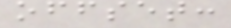offset:
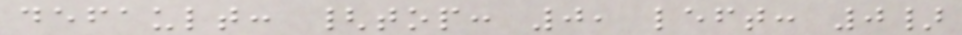default: {top: 0, left: 0}
